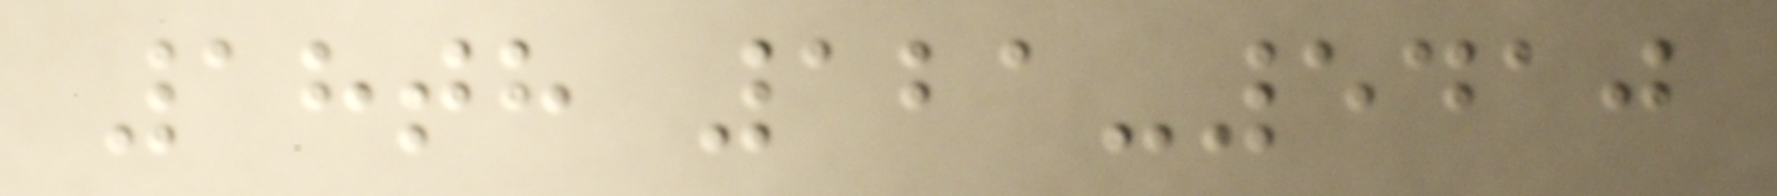18th 121-5410
